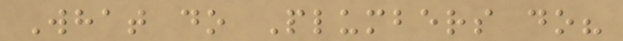What do Plumbers do?
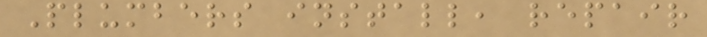Plumbers install, repair
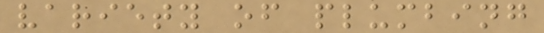variety of plumbing
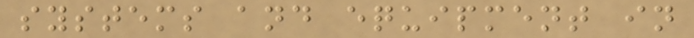systems and equipment in
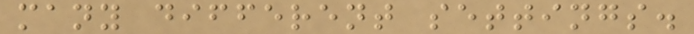many different settings.
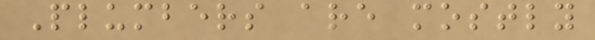Plumbers are mostly
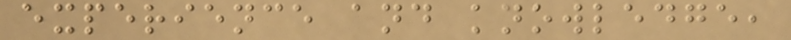experience and knowledge,
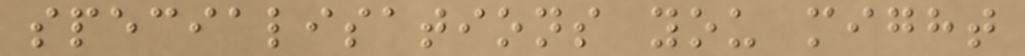specialisations you might
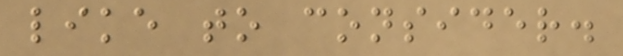like to consider.
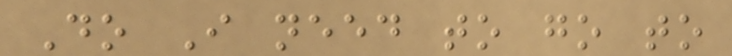Do I need to go to
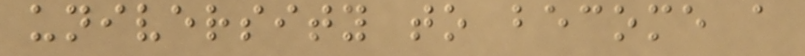university to become a
